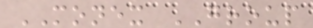MONEX GROUP
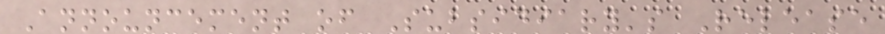Announcement of Subsidiary's Release
